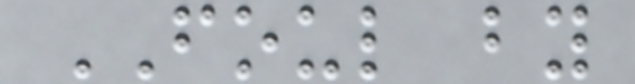FOUL by
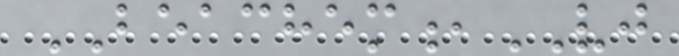BEACHEM,VJ
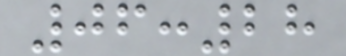06:28
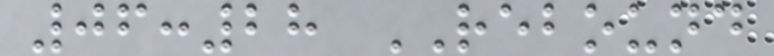06:28 REBOUND
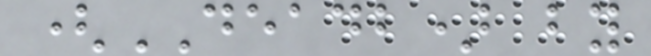(DEADB) by
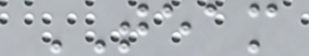TEAM
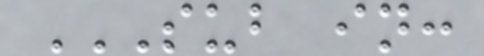SUB IN:
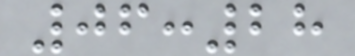06:28
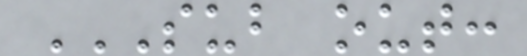SUB OUT:
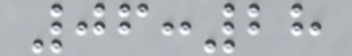06:28
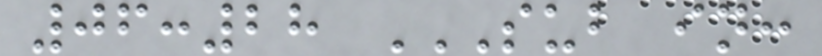06:28 SUB IN:
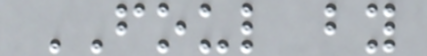FOUL by
